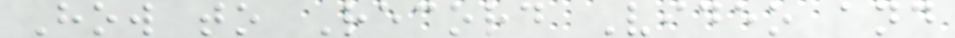How to Record Video and
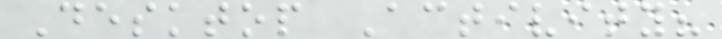Desktop Activity?
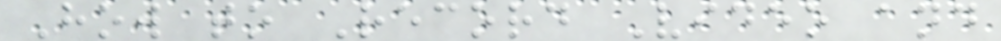How to Record Video and
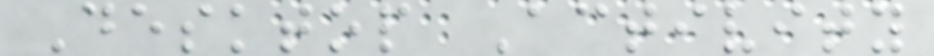Desktop Activity
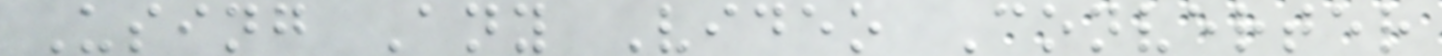Using Any Video Converter
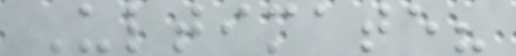Ultimate?
